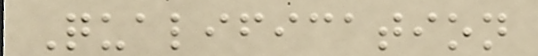Qualification
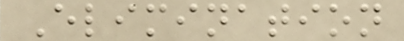Elimination
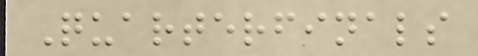Quarterfinals
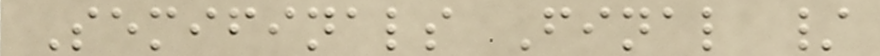Semifinals Final /
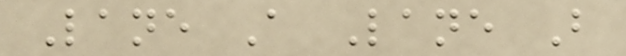Lane A Lane B
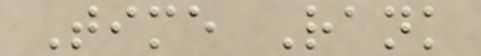Time Rank
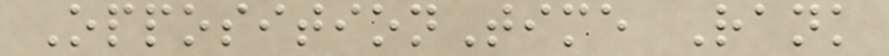OppositionTime Rank
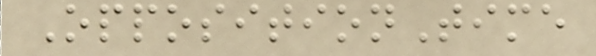OppositionTime
